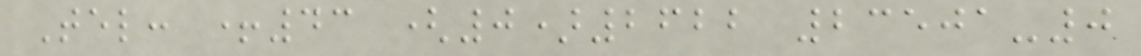Tel: +43 (0)2622 23501-0
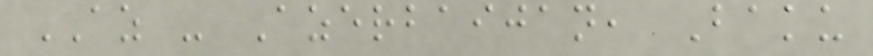AZ - Azerbaijan, Baku
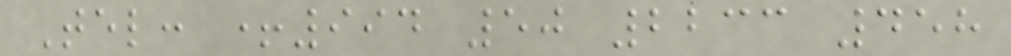Tel: +994 50 2233 458
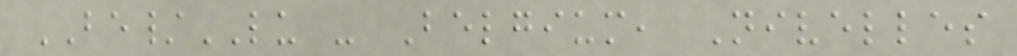BE/LU - Belgium, Nivelles
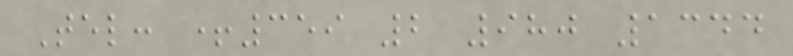Tel: +359 2 980 1344
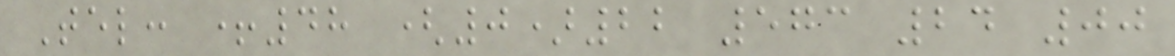Tel: +48 (0)22 573 24 00
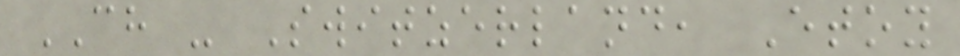CH - Switzerland, Etoy
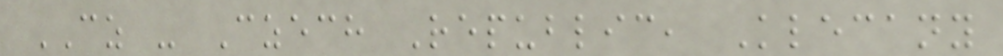CZ - Czech Republic, Klecany
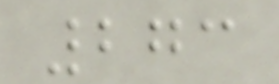273
